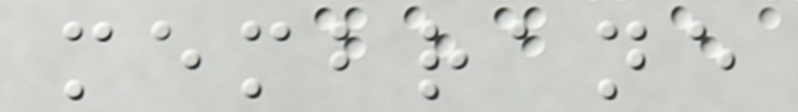membrane
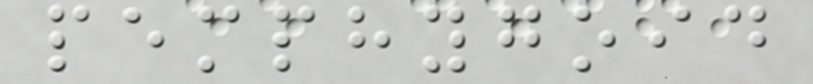pemphygoid
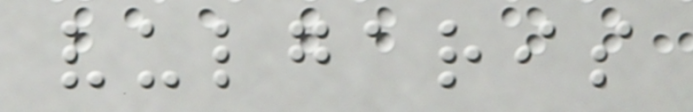vulgaris
